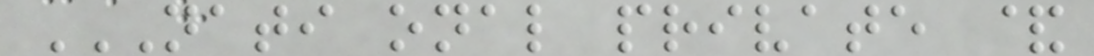NATI ONAL PRIVATE &
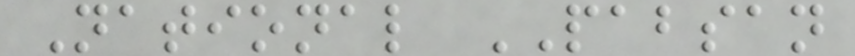National PABSAN
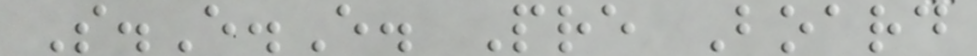S.E.E. Pre Board
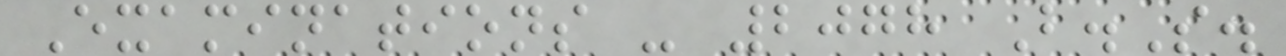Examinations - 2078 B.S.
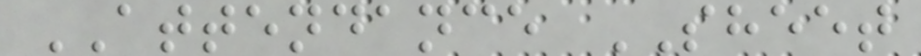ATTENDANCE SHEET
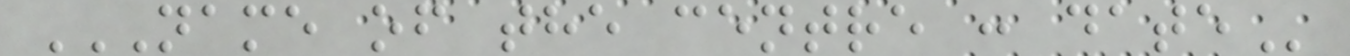NAME OF THE CENTRE : DATE
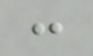:
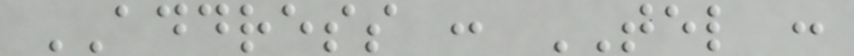ADDRESS : TEL :
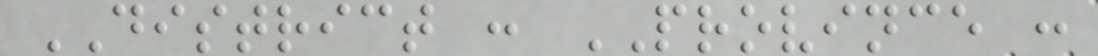DISTRICT : PROVINCE :
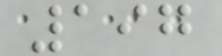197
